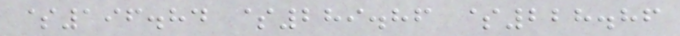$196.84 $289.86 $228.86
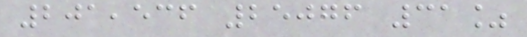201,536 25076 31%
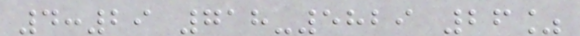4:29 718-5829 26%
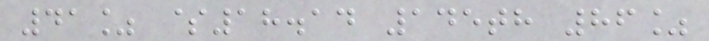41% $18.14 145th 86%
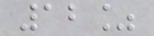12%
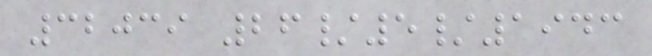32039 26/5/1943
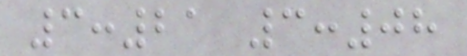3:21 3:08
